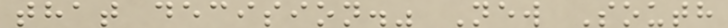that decision." New South
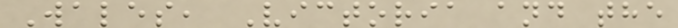Wales, Victoria and the
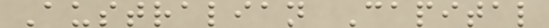Australian Capital
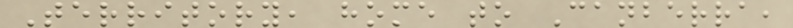Territory, home to Canberra,
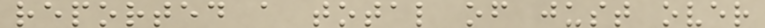reported a total of just over
